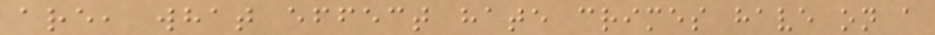are, what effect hate crimes have on a
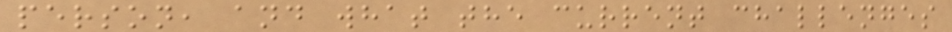person, and what the current challenges
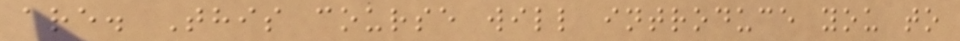are. This course will introduce you to
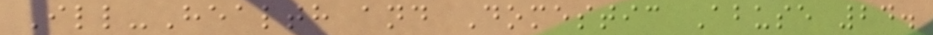Ill-Health and Domestic Abuse 24.
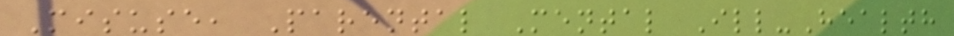Misuse, Parental Mental Ill-Health
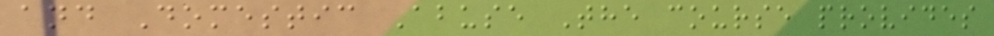and Domestic Abuse The course provides
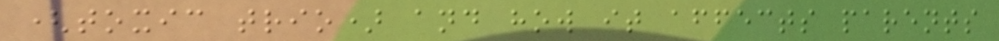(toxic trio) and how it affects parents
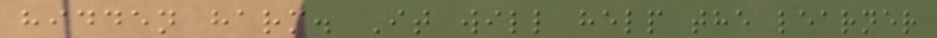hidden harm. It will help the learner
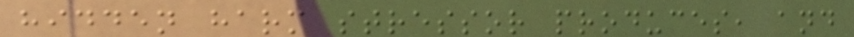hidden harm stressor produces, and
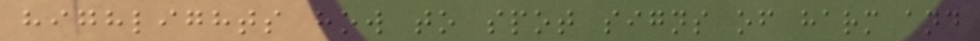highlights how to spot signs of harm and
